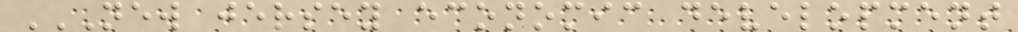NEW JERSEY ECONOMIC DEVELOPMENT
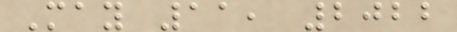May 11, 2022
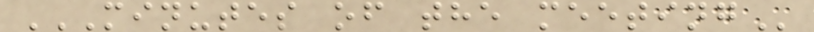MINUTES OF THE MEETING
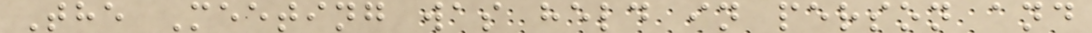The Meeting was held in person and
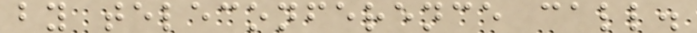by teleconference call.
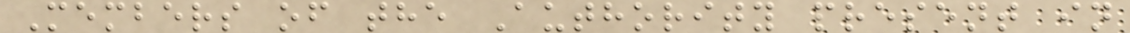Members of the Authority present in
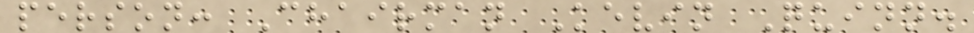person: Chairman Kevin Quinn.
